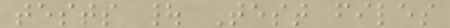tests | Test files
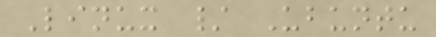Linux / Ubuntu
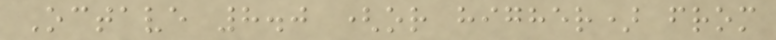Octave 8.0 (or higher) from
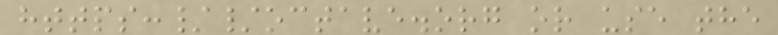https://octave.org or use the
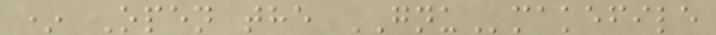* Open the GNUmakefile
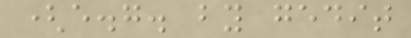(e.g. by gedit
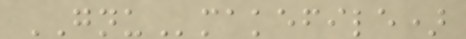GNUmakefile)
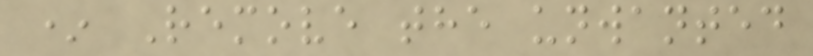* Remove the unwanted
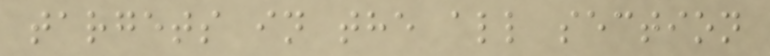targets in the all section
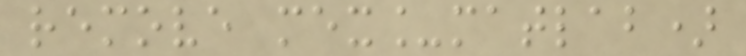remove mex_matlab)
